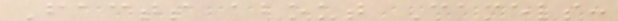Facts about Camels:
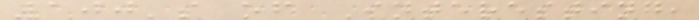100's of Interesting,
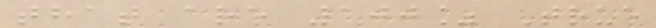that are 100% True
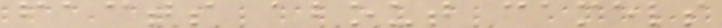facts about camels
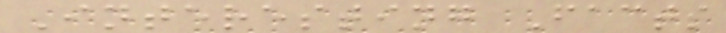Interesting Facts
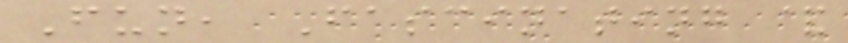Fun, Fascinating &
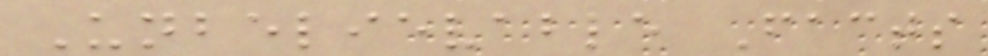Unbelievable Facts
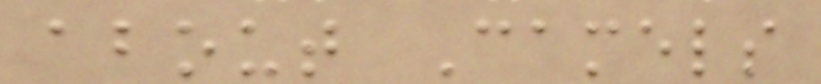about Camels
